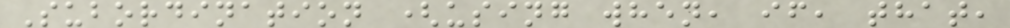Subordination (using when, if, that,
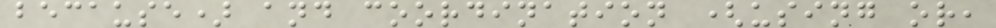because) and coordination (using or,
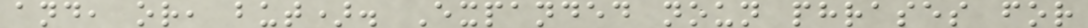and, or, but). Expanded noun phrases for
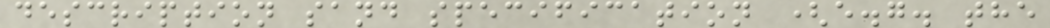description sand specification (e.g. the
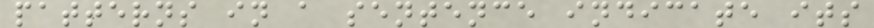patterns in a sentence indicate its
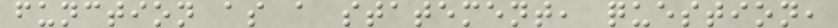function as a statement, question,
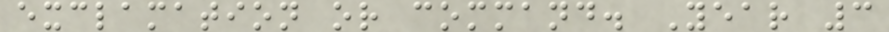exclamation or command. Year 3
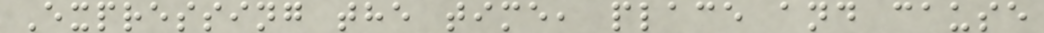Expressing the time, place and cause
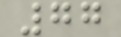77
